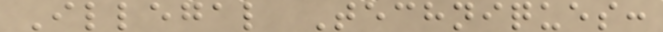Illegal Techniques:
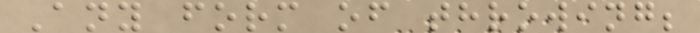Any form of throwing;
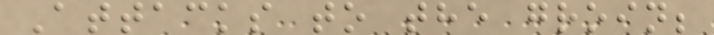Attacks to the groin;
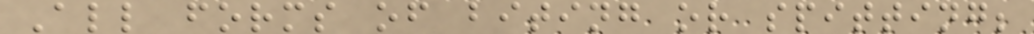All forms of biting or spitting;
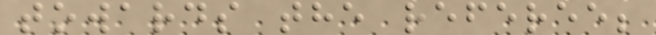towards the referee;
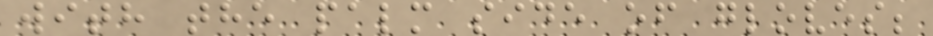with the palm side of gloves;
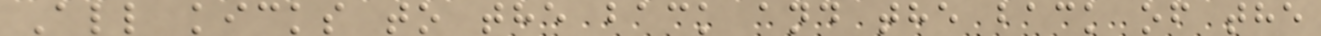All kicks to the back and the back of the
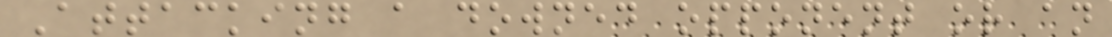Attacking a downed opponent or an
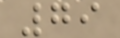79
